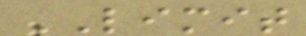LIMIT
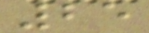25
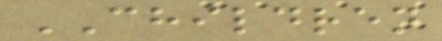CHILDREN
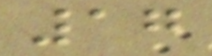17
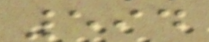594
